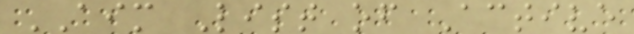AIM List of Active
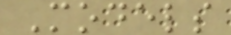Models
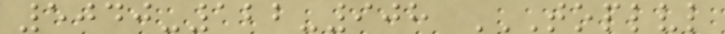5040-122-908 TOPLVL
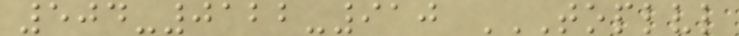504-0122-910 TOPLVL
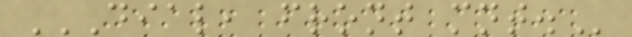DIAL, FRONT MNT.
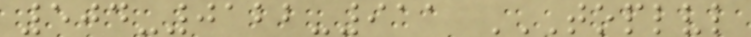504-0122-911 TOPLVL
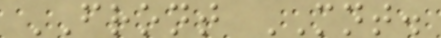FRONT MNT.
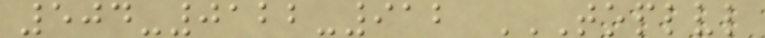504-0122-912 TOPLVL
